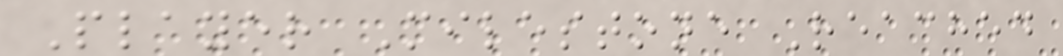Player Milestone Reached
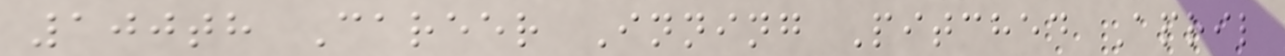100th Career Inning Pitched April
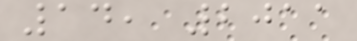14, 2011
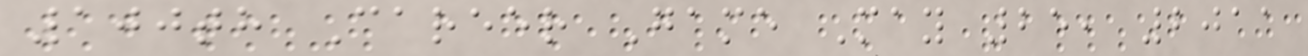100th Career Game May 25, 2011
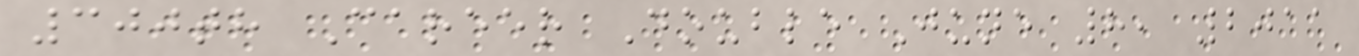300th Career Double June 8, 2011
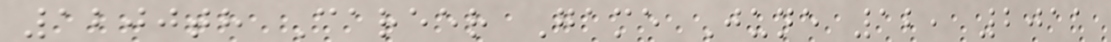1200th Career Game June 12, 2011
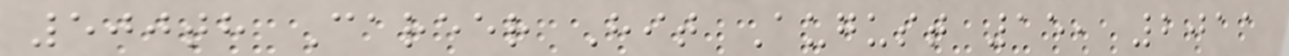500th Career Hit August 15, 2011
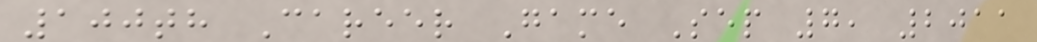100th Career Game Sep 7, 2011
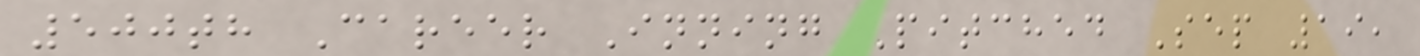500th Career Inning Pitched Sep 19,
